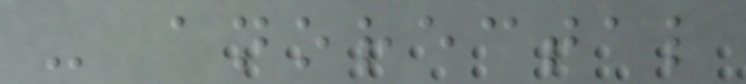- anorectal
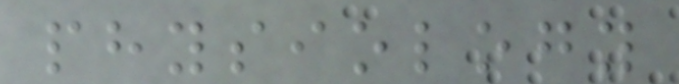physiology
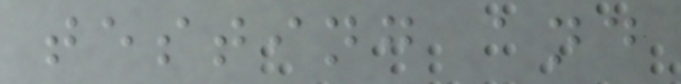testing and
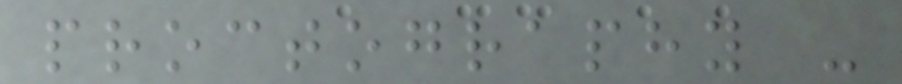proctography -
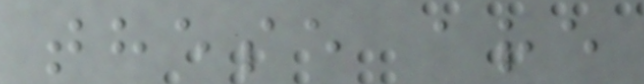these are
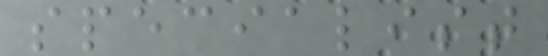specialist
